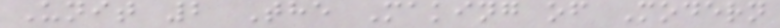Unit 2 The Making of Modern
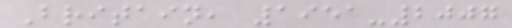Britain, 1951-2007
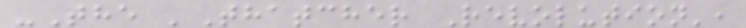-The 'Thatcher Revolution',
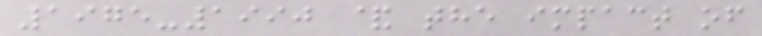1975-1990 & the impact of
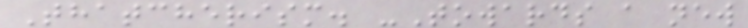Thatcherism. -Towards a new
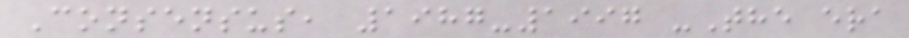Consensus, 1987-1997 -The era
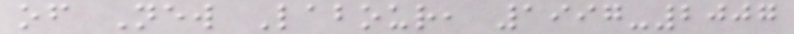of New Labour, 1997-2007
